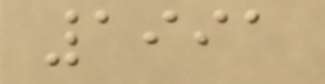1991
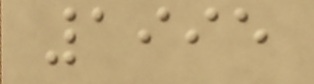1995
